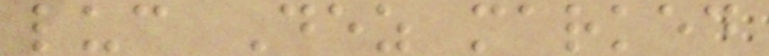luc Dez marked
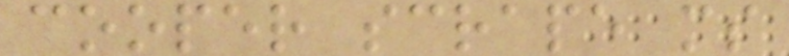cooper scrape ms
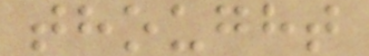thought
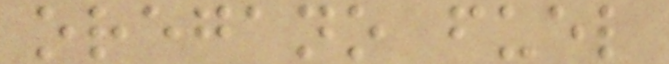oregano fuel
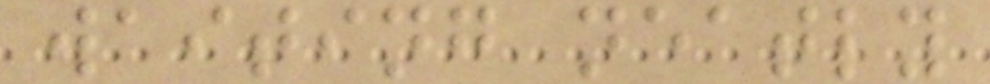waiting neatly
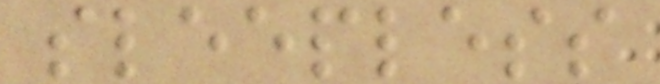sleepless
